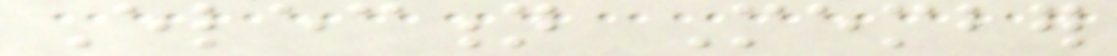Election Member
